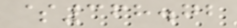$368.72
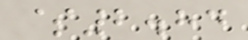$2.84
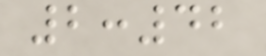2:42
